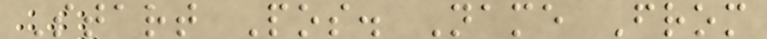Start Pos. Name From
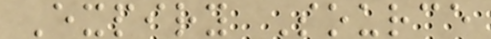Expiry Source
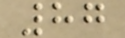87
